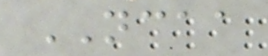NCAA
